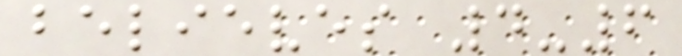believes 4-6
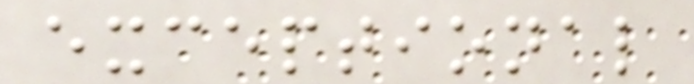exceptional
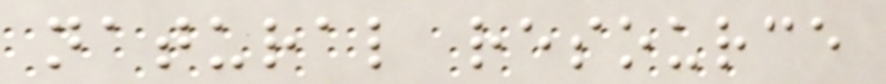natural resource
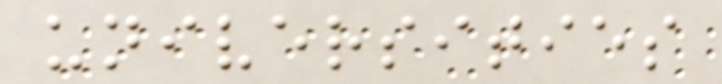universities
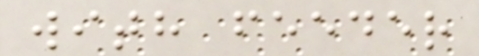with feeder
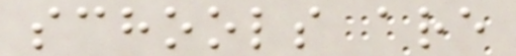schools are
